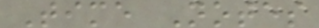Time Notes
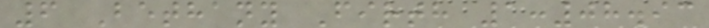6 Bethany Firth 1:08.93
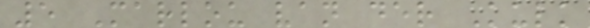5 Marlou van der Kulk
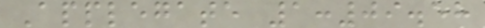Applegate 1:09.58
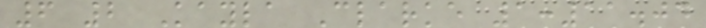6 2 Kayla Clarke 1:11.04
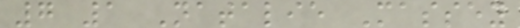7 1 Natalie Massey
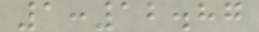1:12.87
